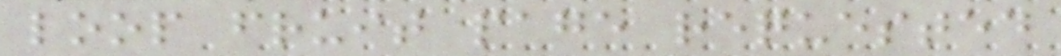loop fruit page requested
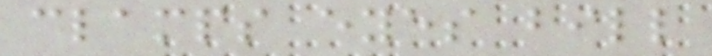clamps eyes bill
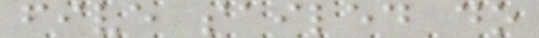five sailed do
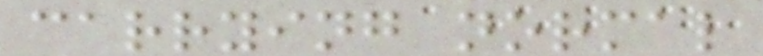carrying normal
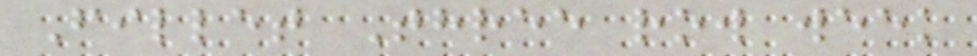Fillet Three row week
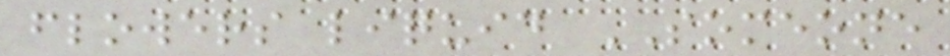flowers liquid SOMEONE
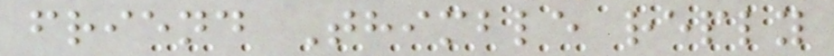friend Thimble reply
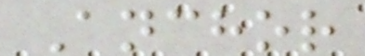Anchor
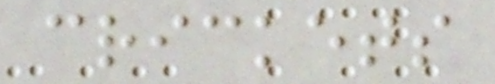crickets
